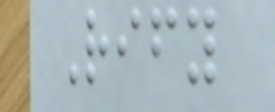Rify
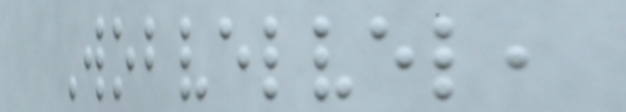Wobvelvel,
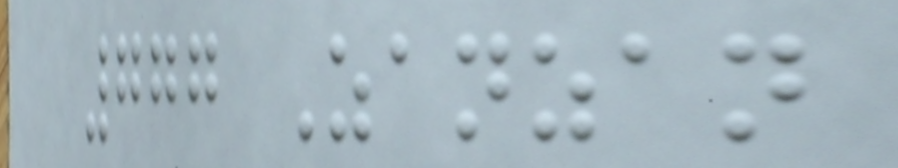777 Zanzan
